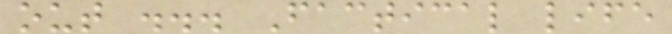out ... Factical life
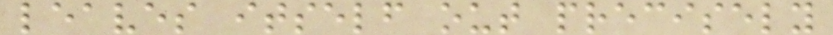leaves itself out precisely
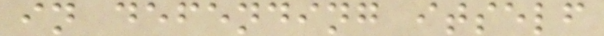in defending itself
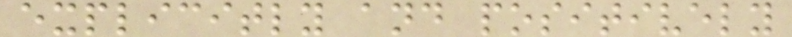explicitly and positively
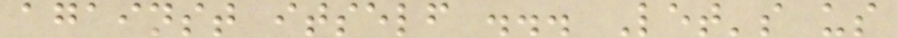against itself ... Let's us
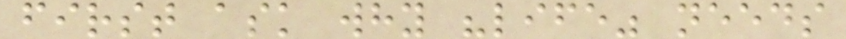first ask why "life" needs
